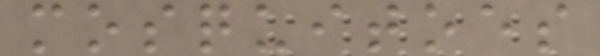mosquitoes
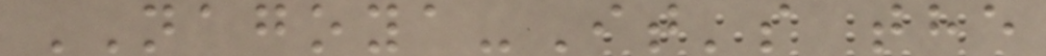NAGOYA-It's the
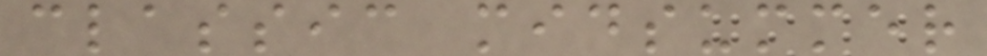classic midsummer
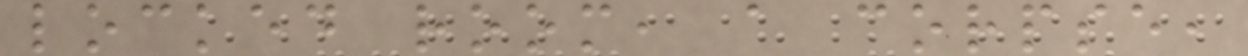locked room, a corpse,
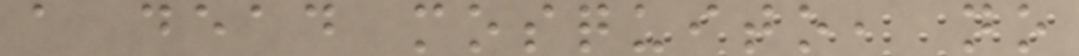a dead mosquito, no
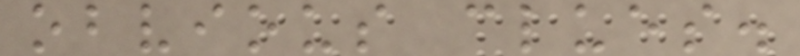obvious clues.
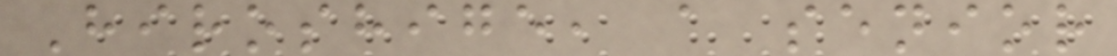Hiroshige, a senior
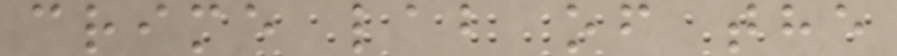crime lab of the
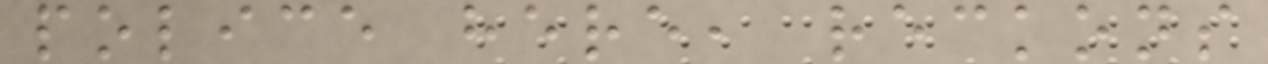police here, reckons
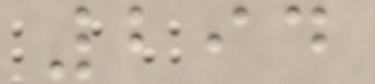294
